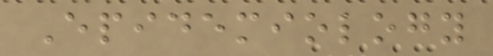Epidemiology
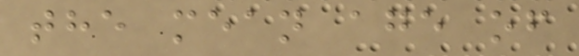the mean age of
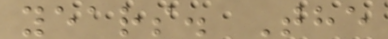years. The
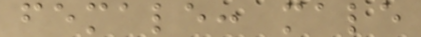female: male
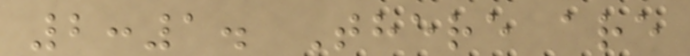2:1. There are
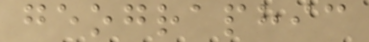geographic
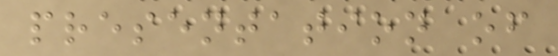presentation of
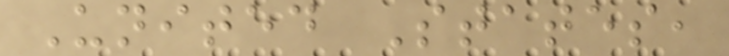United States,
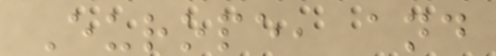Europe, and
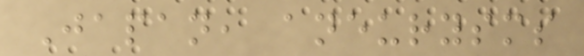Japan, aneurysms
